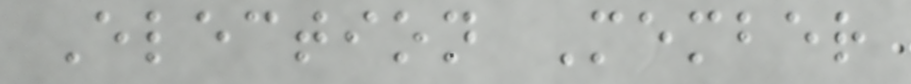Election Member
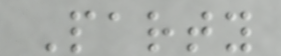Party
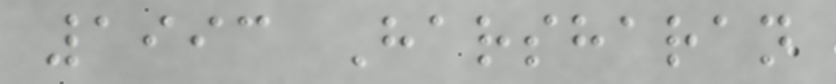1993 Harsharan
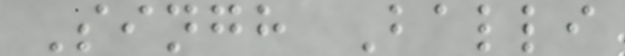Singh Balli
